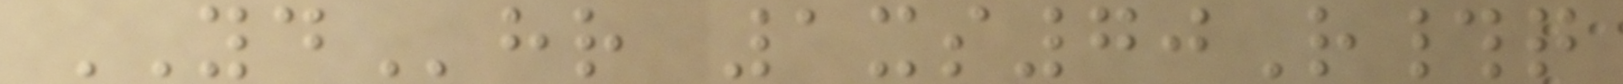YDhr 1xs70R#q
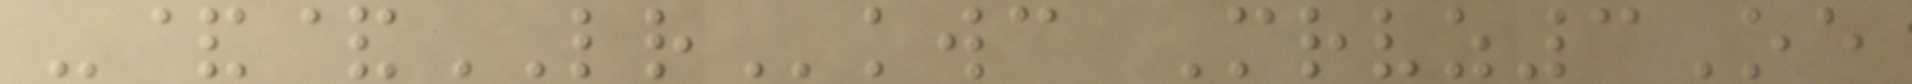-&&LRkwc Mrvz3Oe
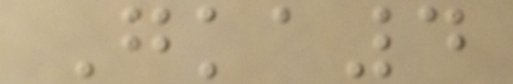Gka4
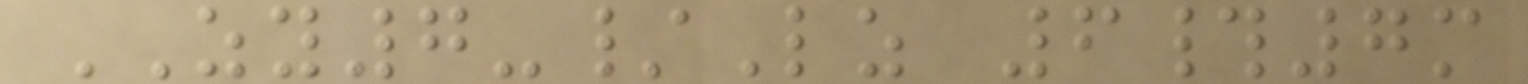ZY7-/Lz 6#7m
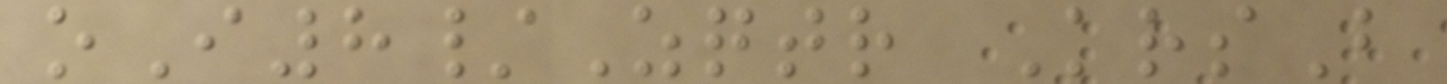oI8/Zqtr KrsB
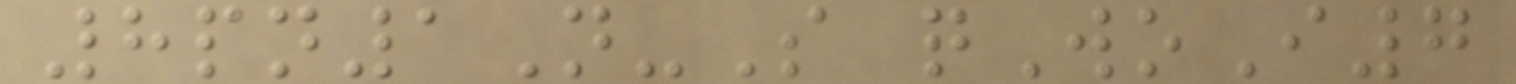8pn1N-S qWoI7
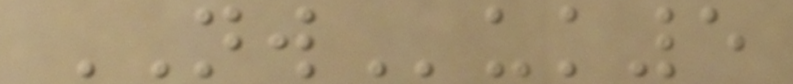NWuk5
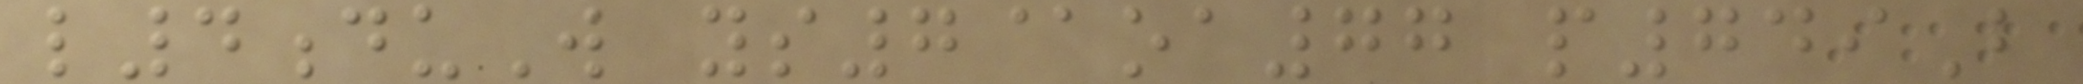l4duW ys7@oa77 p749B
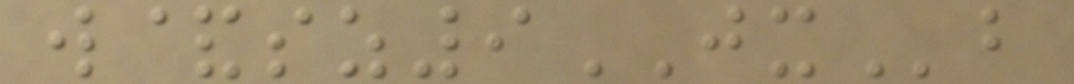w&sz9JXb
